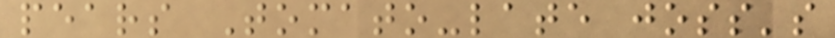pears Tomato-late joss's
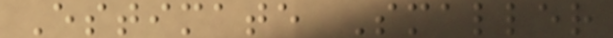Estimate Smaller
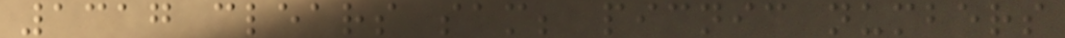1317 clears sam; picnic numbers
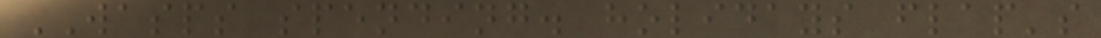WASPS spending. holidays flap's
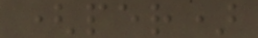(per)
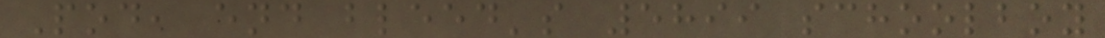Pod, end bleed's 5899 schoolboy
